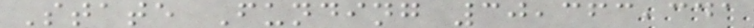State Funding 30,363,341
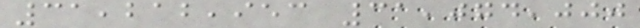31,212,953 31,074,000
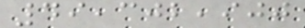49,302,900
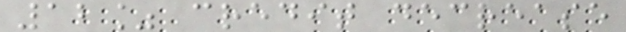12% credit decrease
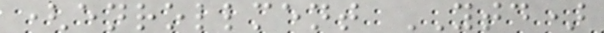(enrollment YTD)
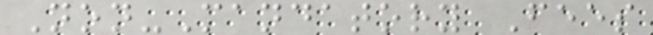Non-Mandatory Fees
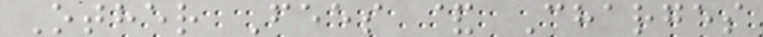Other Fees & Charges
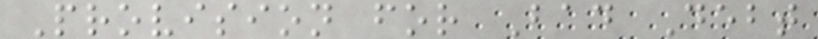Provision for Bad Debt
